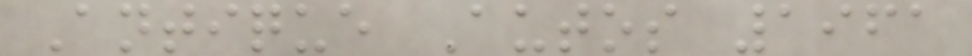Antique Autos 1961
